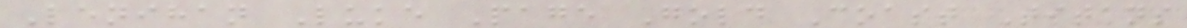Lenihan Luke Page Gold Coast Titans
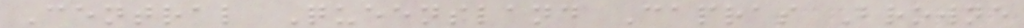Central Queensland Capras Browne
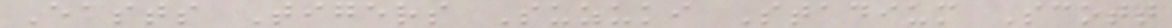Easts Tigers Suzuki Stadium Scott
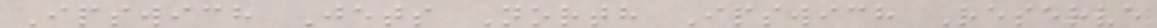Ipswich Jets North Ipswich Reserve
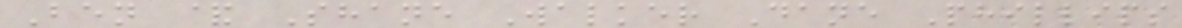Ben & Shane Walker Dane Phillips
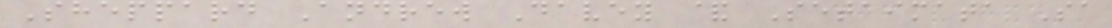Sheppard Andrew Davey & Setaimata Sa
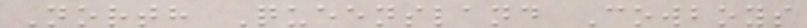North Queensland Cowboys
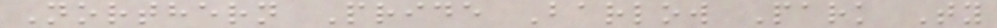Northern Pride Barlow Park Ty
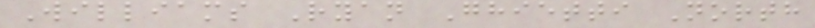Williams Ryan Ghietti North
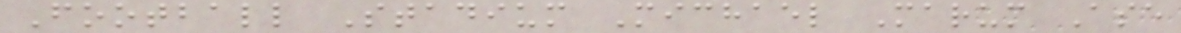Football Stadium Michael Marum Ase
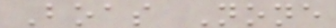Boas None
